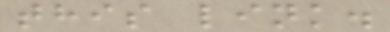this link.
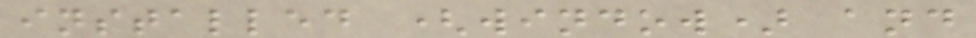installed (window) and
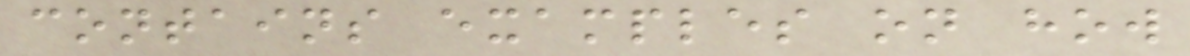contains examples on how
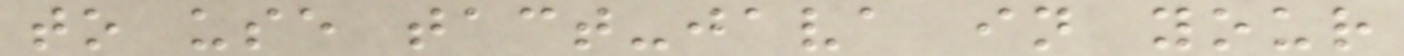to use tact-java in your
